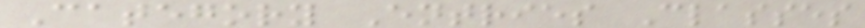Category Entries Classes
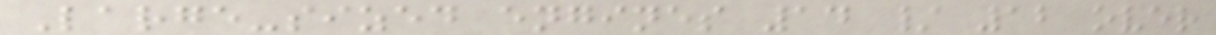Large-sized engines 14 / 12 over
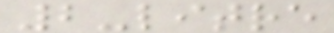2-litre
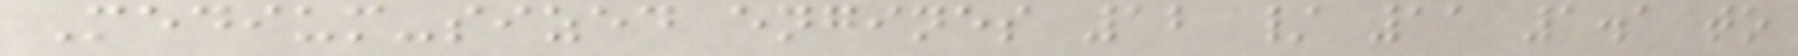Medium-sized engines 12 / 11 1.1 to
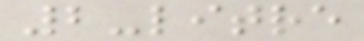2-litre
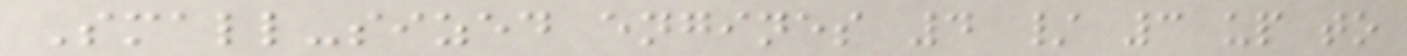Small-sized engines 4 / 3 up to
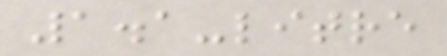1.1-litre
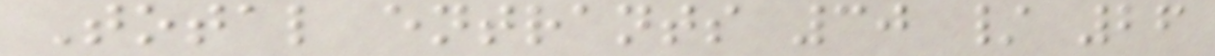Total entrants 30 / 26
